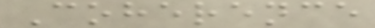Coherence
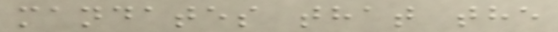mandates that the
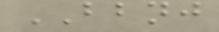BBNJ
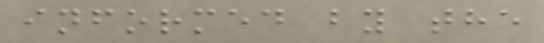informed by the
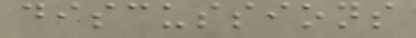discussions
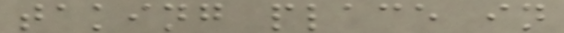taking place in
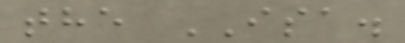the ISA.
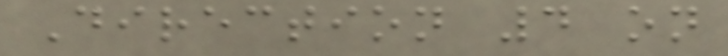Direction 4 on
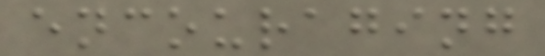encouraging
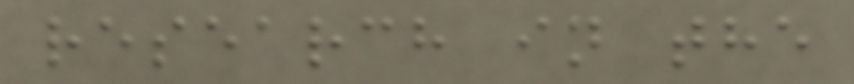research in the
